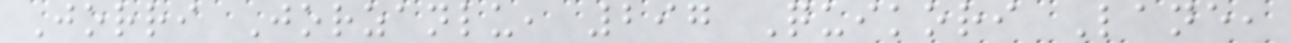Jorri Jorzanlu, 297 Quikori Lane,
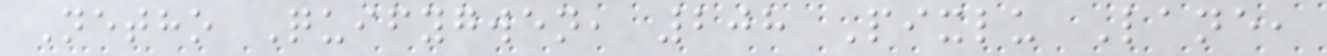Netho Quifygwen, 208 Pixlu Lane,
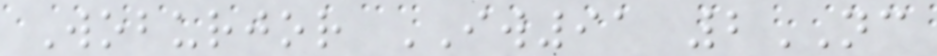Woburjor IW91 2NC
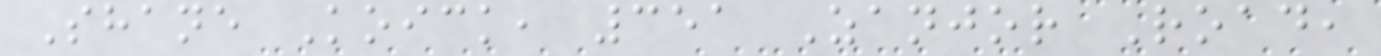Shane Koick, 351 Zanjor Road,
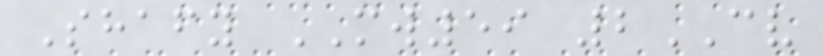Shafy MW59 2CV
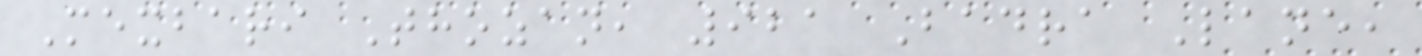Mexbari Thozan, 921 Badra Lane,
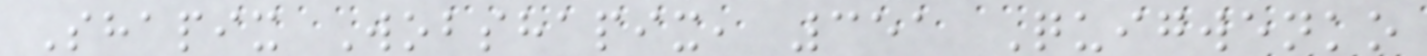Shapix Wobshapix, 351 Quigwenko
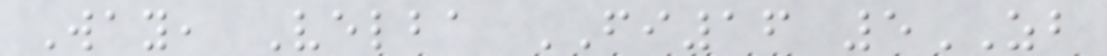Way, Velba FI16 5ZB
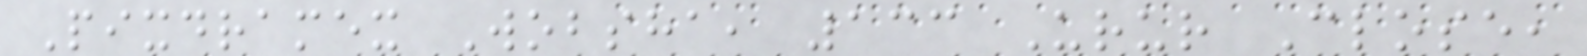Pixdramex Wobsha, 133 Urur Close,
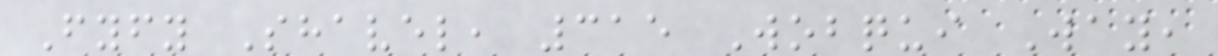Fyfy Shavel, 315 Wobqui Way,
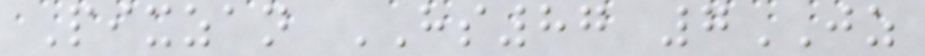Pixzan HS87 7JZ
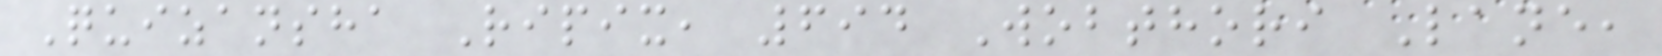Quizansha Ripix, 694 Wobthori Lane,
